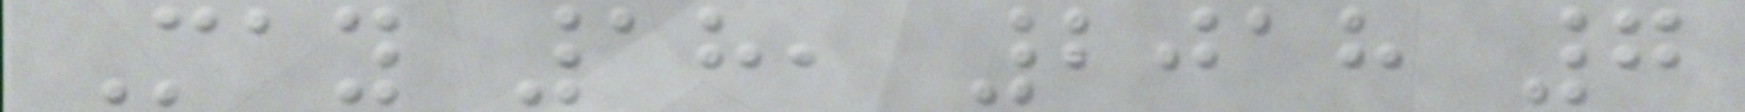May 18, 2018 7
